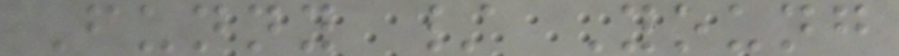Funny / Young
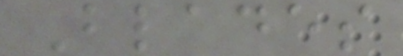Blades
